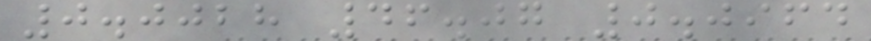0.0028 46.07 0.0964
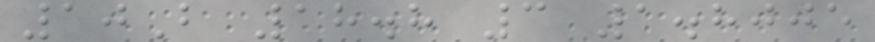10B 18.8 3 1.8005
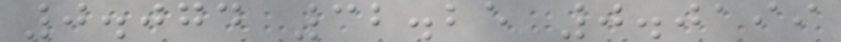0.074 32.25 0.0199
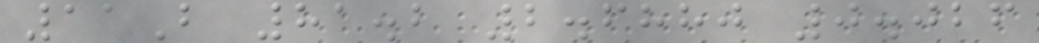11B 81.2 2.6880 0.026
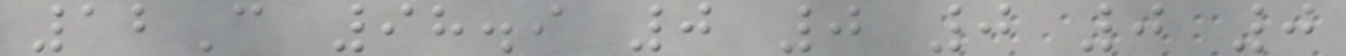12C 98.9 0 0 0 0 0
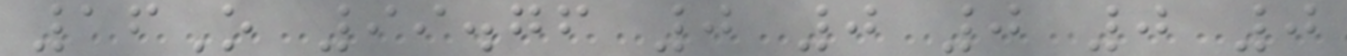16O 99.76 0 0 0 0 0
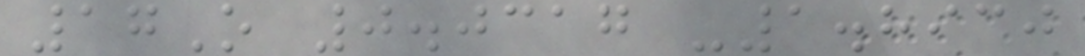17O 0.0317 -1.8930
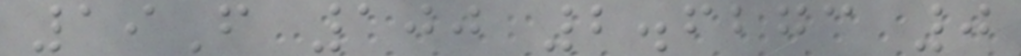19F 100 2.6273 0
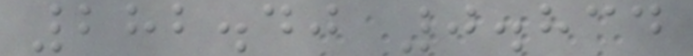282.40 0.834
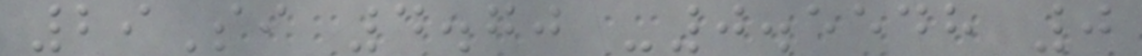29Si 4.70 -0.5548 0
